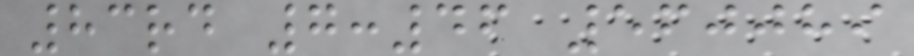83rd 7:46 560089
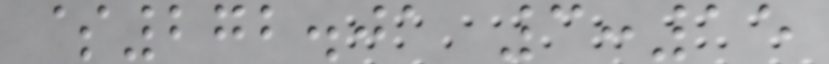$272.01 3:15
